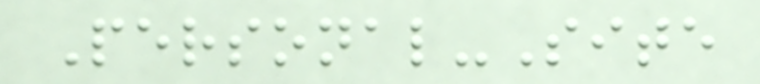Personal-Site
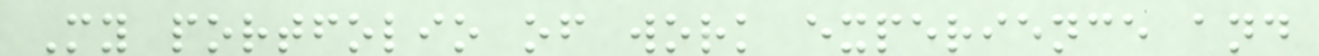My portfolio of work experience and
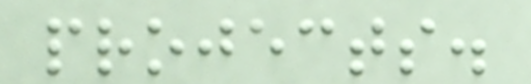projects.
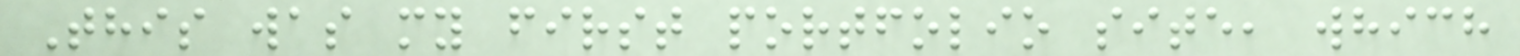This was my first portfolio site, which
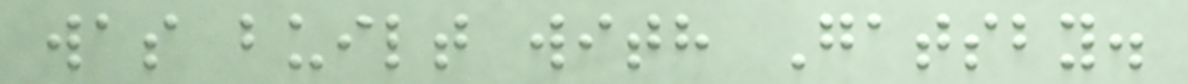was built with Gatsby.
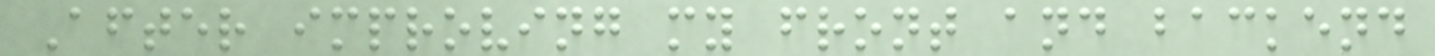After improving my front and backend
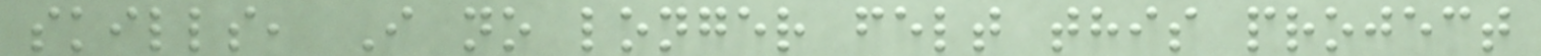skills, I no longer felt this project
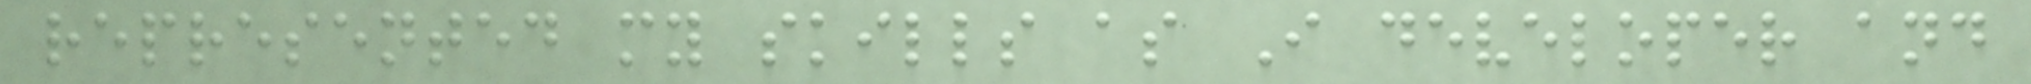represented my skills as I developer and
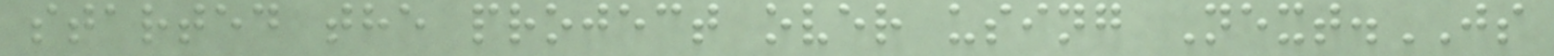started the project over using Next.JS
